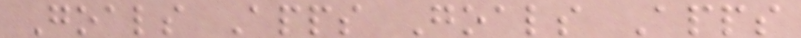Goals Apps Goals Apps
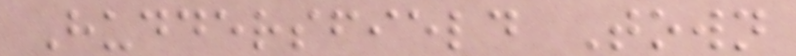Huddersfield Town
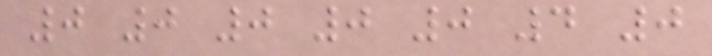0 0 0 0 0 4 0
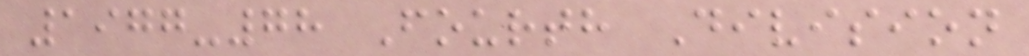1977-78 Fourth Division
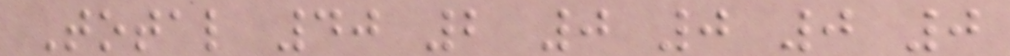Total 40 2 0 0 0 0
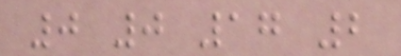0 0 17 2
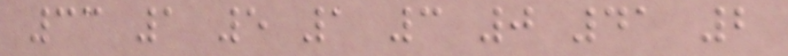33 1 5 1 3 0 41 2
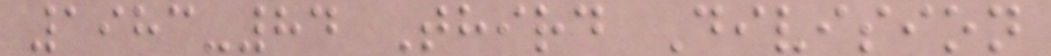1983-84 Third Division
